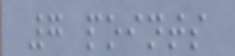7 points
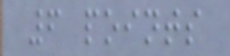6 points
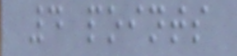4 points
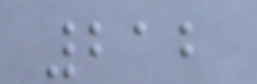212
